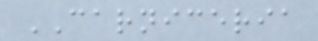CARNICERIA
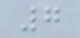7
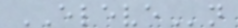ELEVEn
